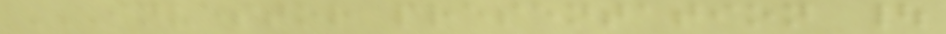INVESTOR PRESENTATION |
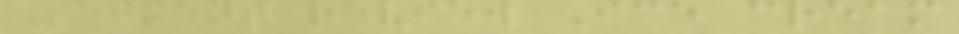Segment review Ice cream
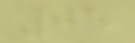05
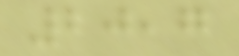20,7
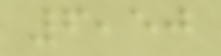6,50
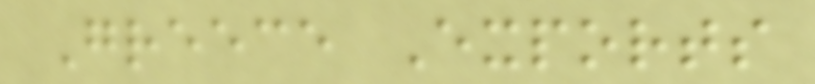Greece Exports
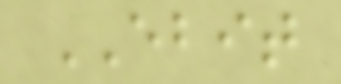EBIT
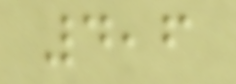4,6
